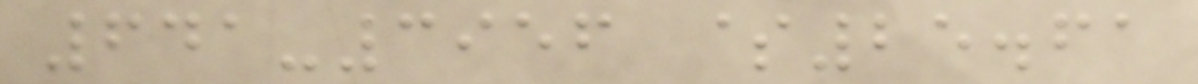641-3956 $25.61
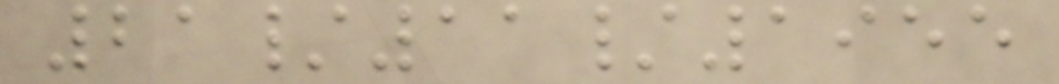21/11/1955
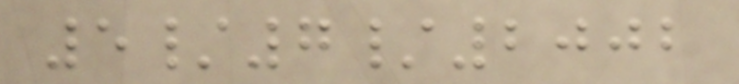5/7/2002
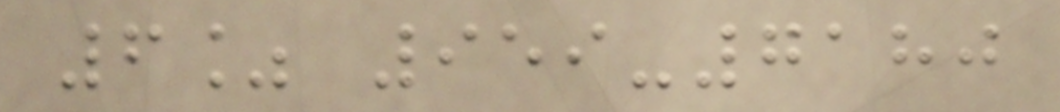6% 959-7180
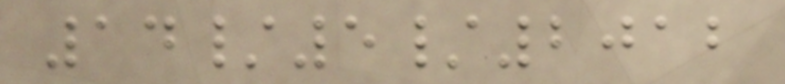14/5/2012
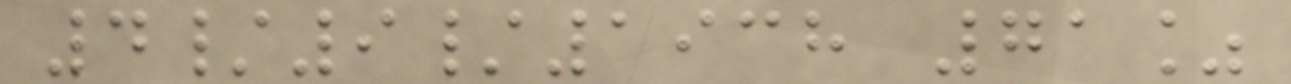4/9/1938 71%
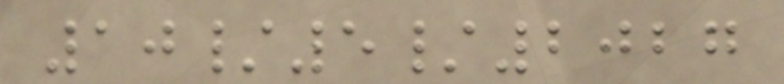10/5/2027
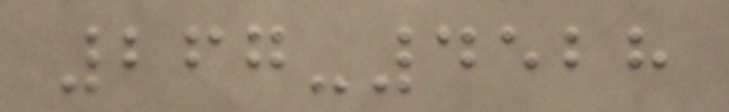267-4528
